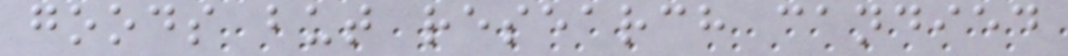goods but research candied
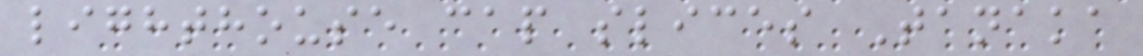lighthouse cap slices Tanaka
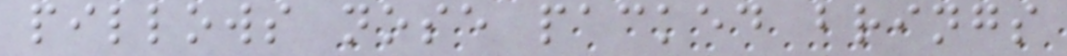pillows nose packed brings
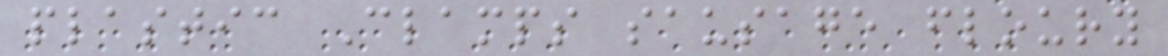plastic Clamps sausage floury
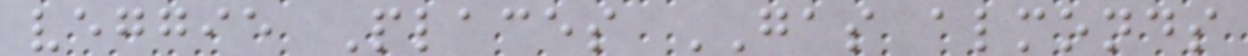veggie Places GAS almonds
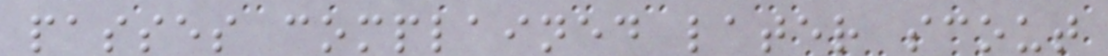passes complained later scout
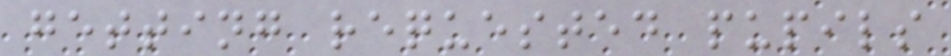getting requested pupils
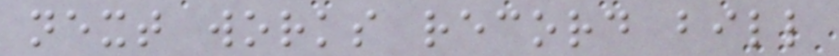next works record bill
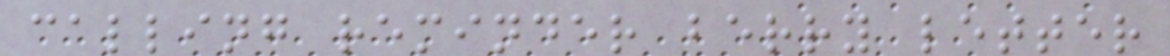calling reminder berry letter
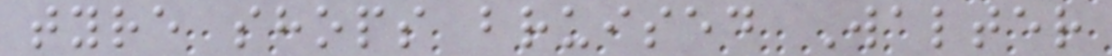tyre shops bruised Walter
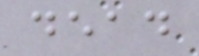dead
